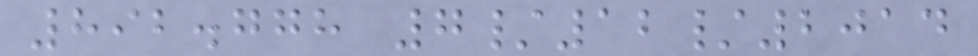892.778 7/12/2014
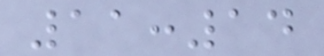11:14
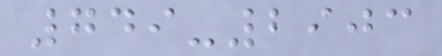749-2903
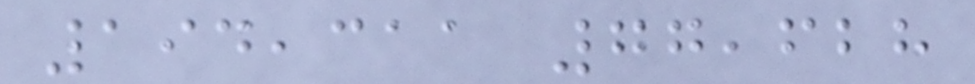194,311 77,628
